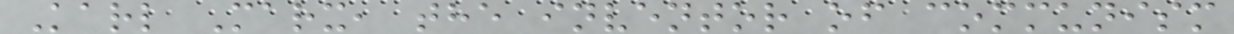Karl Marx, the inventor of communism
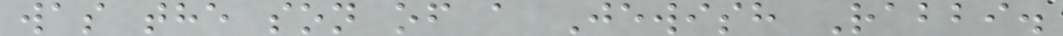was the son of a Jewish Rabbi.
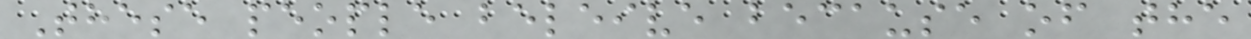These people beleive because of the
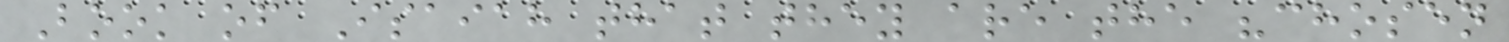Book of Isaiah that they are the "chosen
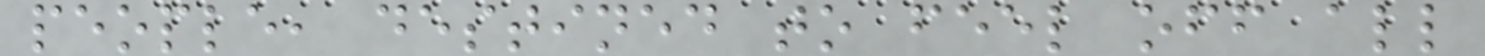people, destined to feel off all
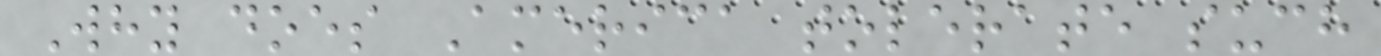Why does America tolerate such
